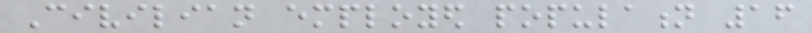Civilian employed population 16
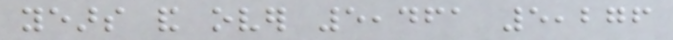years and over 5,461 5,276
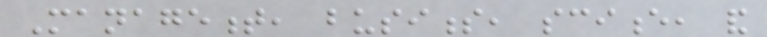Management, business, science, and
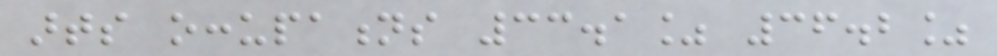arts occupations 33.1% 36.2%
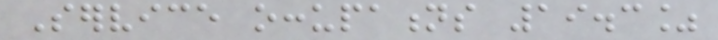Service occupations 19.3%
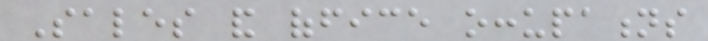Sales and office occupations
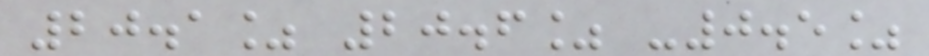20.1% 20.6% -0.5%
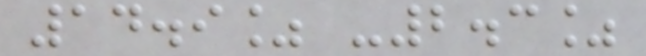14.9% -2.3%
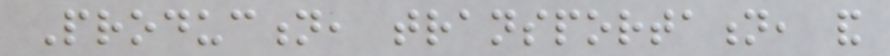Production, transportation, and
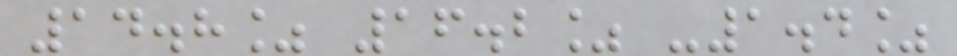14.8% 16.2% -1.4%
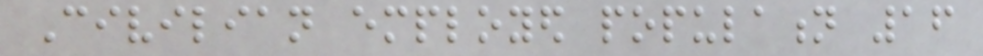Civilian employed population 16
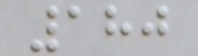180
